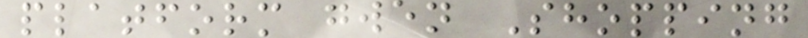platform gwen Shopping
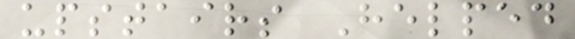upstairs Helped
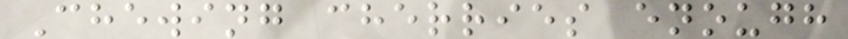Chewing cherries enough
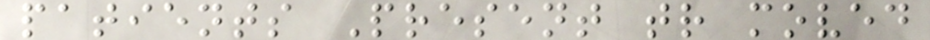patients Present tr moved
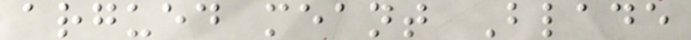argued meant Blade
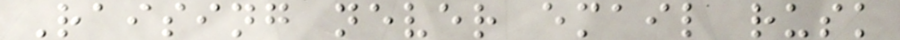Raising never email rusk
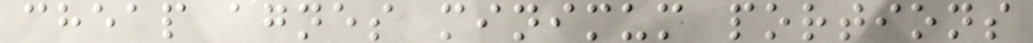cheap agnes minimum portions
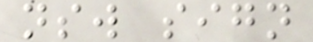nsw sign
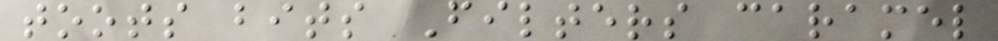toots bits Filters caramel
